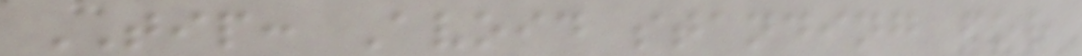TIP: Avoid standing for
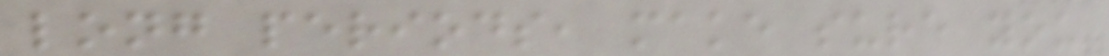long periods, make sure you
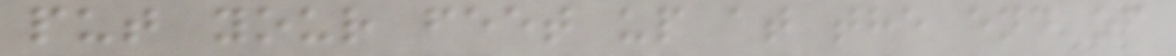put your feet up at the end of
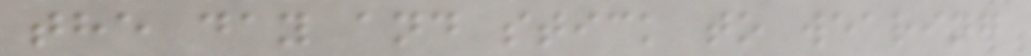the day and stick to wearing
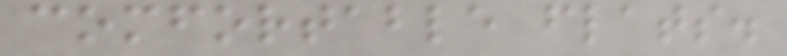comfortable flats.
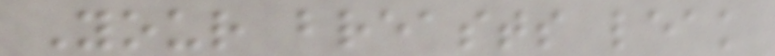Your breasts leak
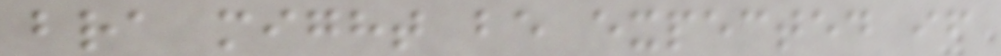bra might be expected if
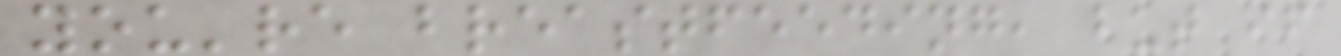you're breastfeeding, but if
